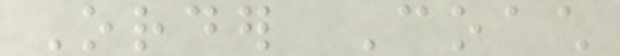Order Coach
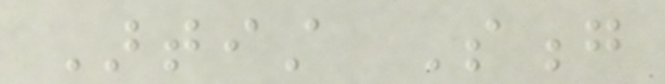Artist Song
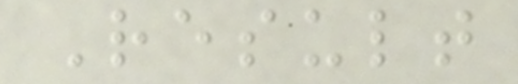Result
